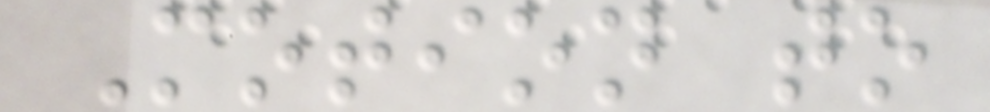Motion to
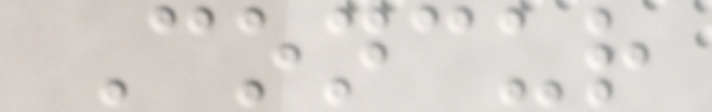Concur
